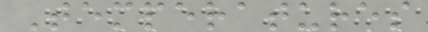Temperatures
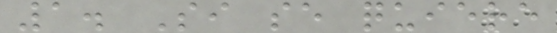1. Si se quiere
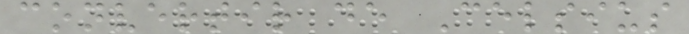convertir de Celsius
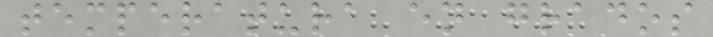temperatura en grados
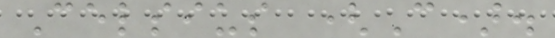Celsius (C).
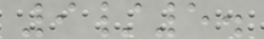9/5.
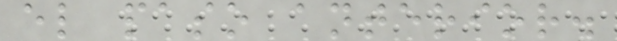el paso anterior.
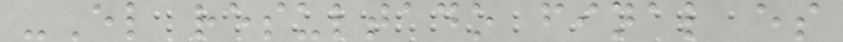-El resultado final es
